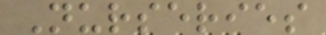Nurseries
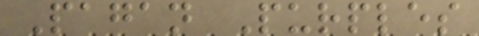Pagan Purples
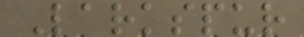Larkspur
